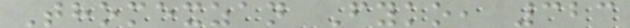Thomexzan Fyko, 323
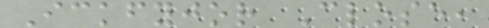Ickfyjor Close,
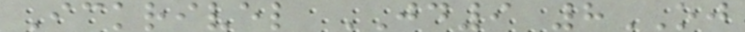Ickrivel JD9 8OJ
